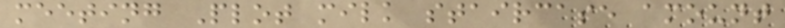meeting Plot milk staircase amount
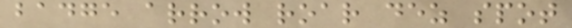badge arrow roar dez spot
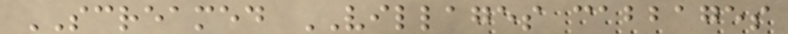SCREAMED VILLAGES cabbages
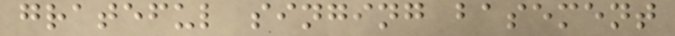grateful singing basement
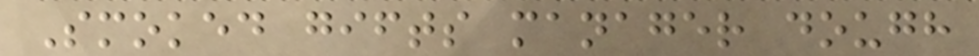Smoked gifts manager dough
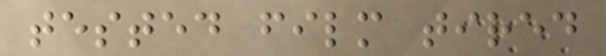tested film tired
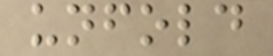unfold
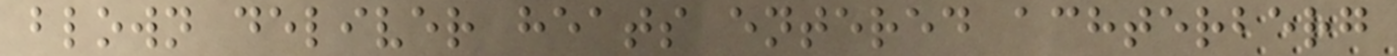blown deliver heats entered achterberg
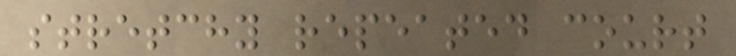stretchy repeated court
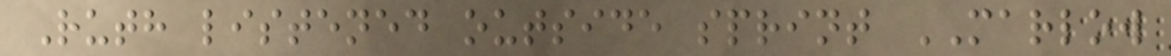Ruth listened outside sprint MARLOW
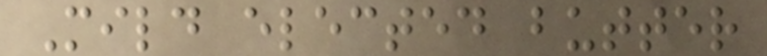Mild elected butter
